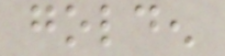golden
